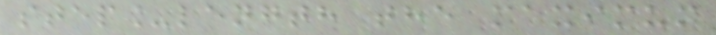step_length the maximum
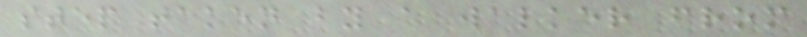step taken by a walker from
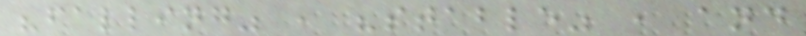"falling" , "stable" , and
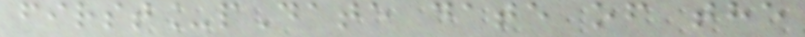first_pDate date of the
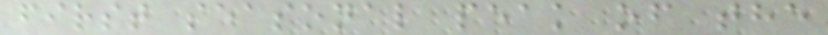first seasonal peak of the
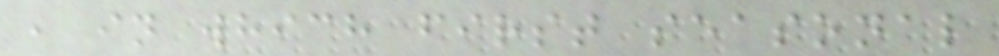, in which first seasonal
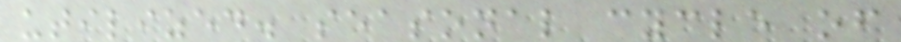utilized. seasonal cycle of
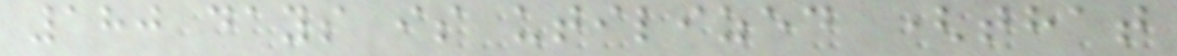180 days is utilized (that
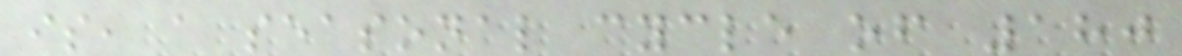is, a seasonal cycle of 180
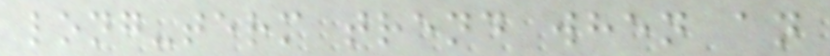long-term trend when an
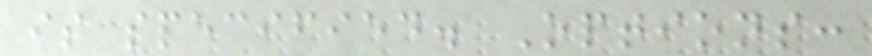is specified. Options:
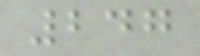247
